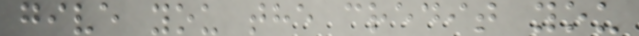give you the credit you
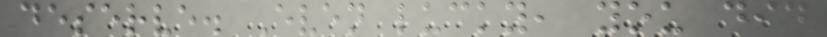deserve. Even lucky, you did
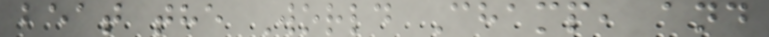beat the World Champ, and
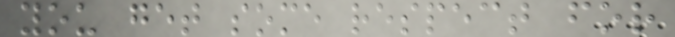you get some respect for
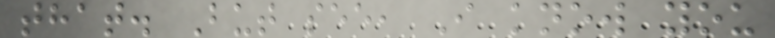that. But see, I know you
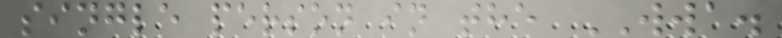single person in the WWA.
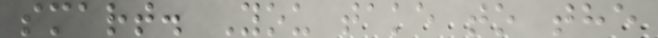smart. You take to the
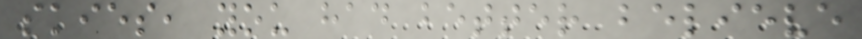skies, you had better believe
